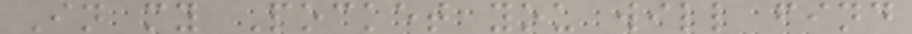In my Pocket you will find
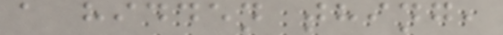a hidden thing,
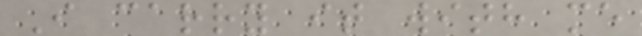I carry it with me
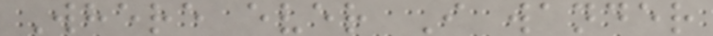Where ever I wander
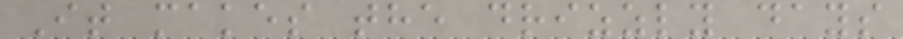It makes the drizzly days
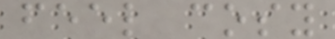feel cosy
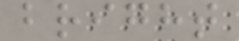bright
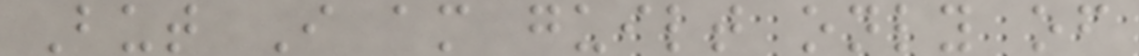But I am guilt only of
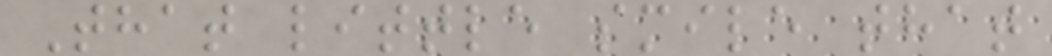That little smile that
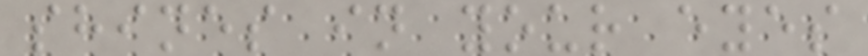shines in your eyes
